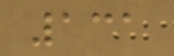131
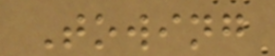Towing
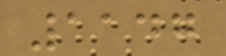1147
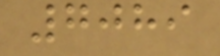7089
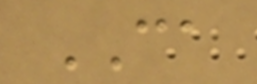CA
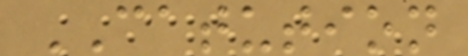CATUTION
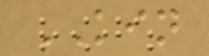KIN
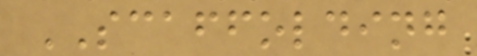SCAFFOLDING
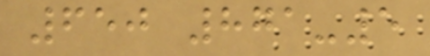650 871-5
